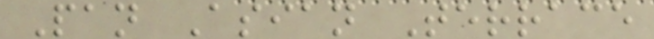Pan Asian Terrace
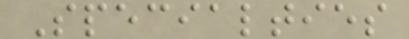Specialties
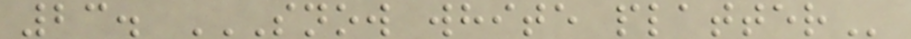23. SNOW WHITE PLATTER
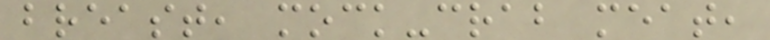breast, mock-crab meat,
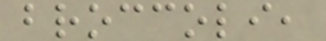broccoli,
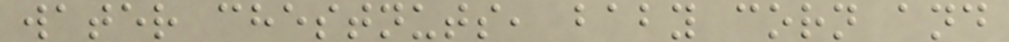water chestnuts, baby corn and
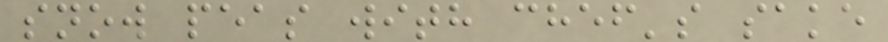snow peas with chef's sake
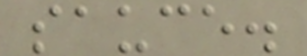sauce.
